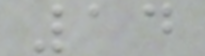14
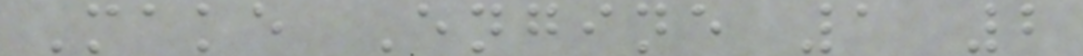Make Engine 1 2
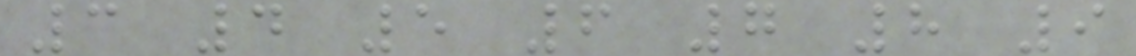3 4 5 6 7 8 9
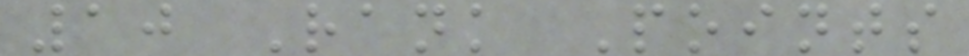10 Rank Points
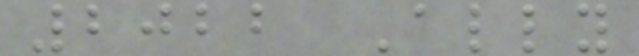2022 Ally
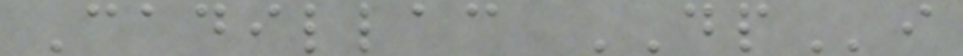Cadillac DPi
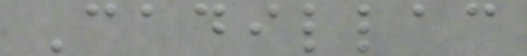Cadillac
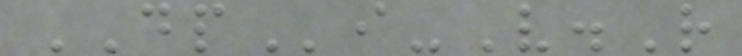DPi-V.R
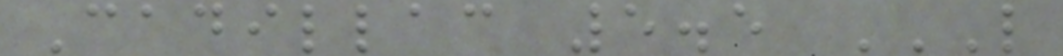Cadillac 5.5 L
